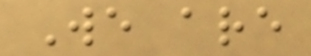We are
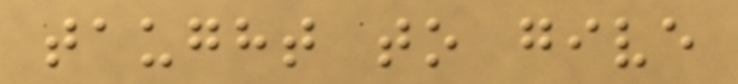taught to give
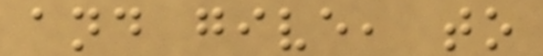and give, to
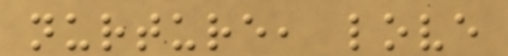nurture, love
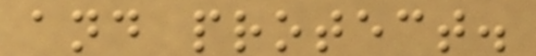and protect.
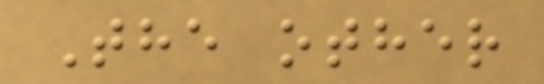The other
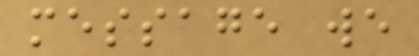message we
